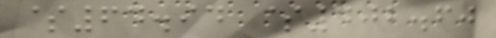$64.94 $402.60
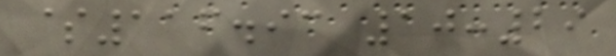$116.93 10:29
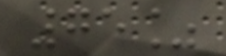75%
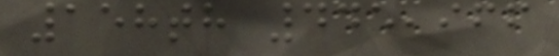158th 445,966
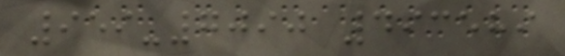959-7090 493589
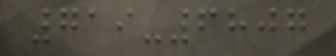719-6807
